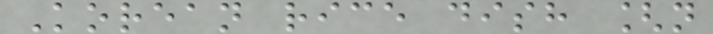Korean rice dish [n
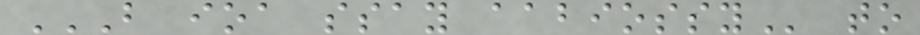B IOA SSAY AABIOSSY to
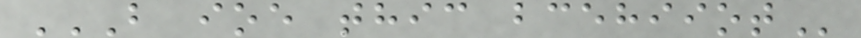B IOE THIC BCEHIIOT
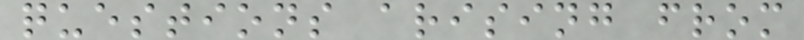questions arising from
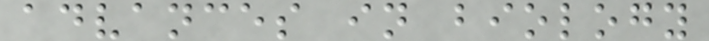advances in biology
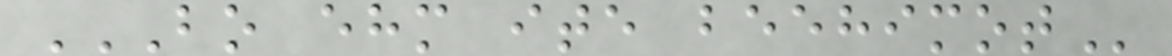BO EHM ITE BEEHIMOT
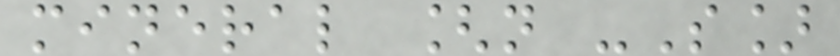mineral [n -S]
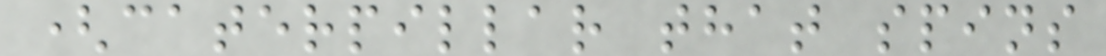(caterpillar that spins
